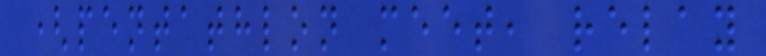(pentathlon meet, relay
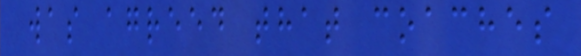was agreed that coaches
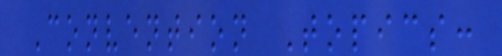Convention Topics:
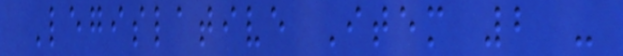Legislative Item 2 -
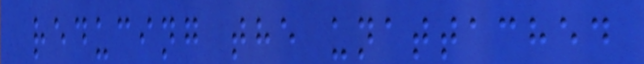reducing the unattached
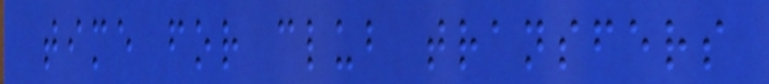time for club transfers
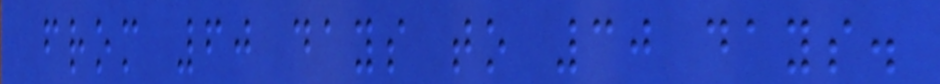from 60 days to 30 days.
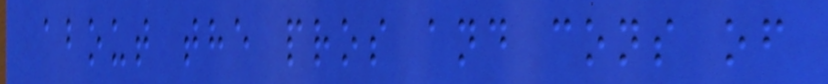about the pros and cons of
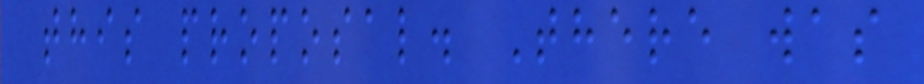this proposal. There was
